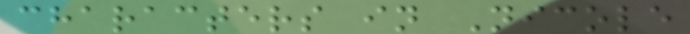characters in Nicole
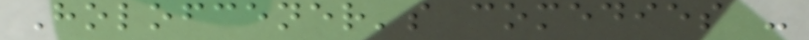Holofcener's comedies -
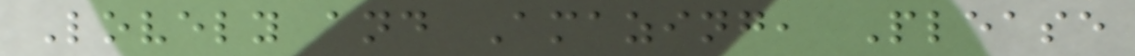Lovely and Amazing, Please
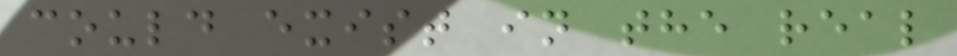could exist in the real
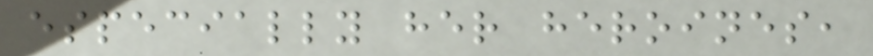especially her heroines,
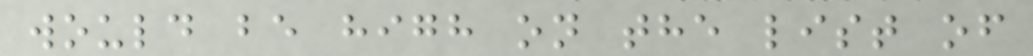would be high on the list of
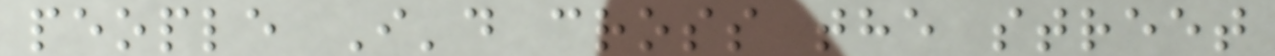people I'd cross the street
